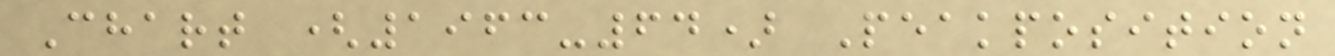Chart (1963-64) Peakposition
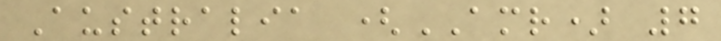Australia (AMR) 7
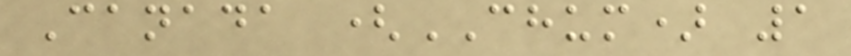Canada (CHUM) 1
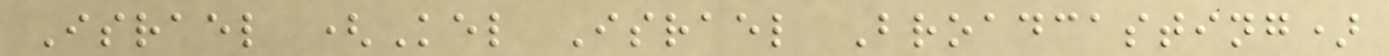Israel (Kel Israel Broadcasting)
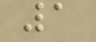1
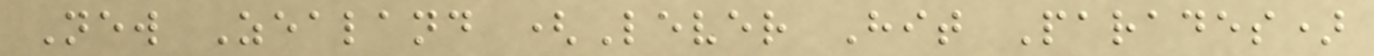New Zealand (Lever Hit Parades)
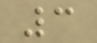3
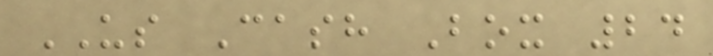US Cash Box 24
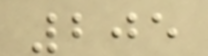205
